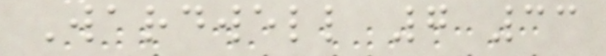Wardwell 7 33
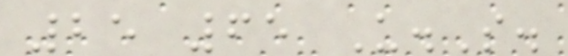25 65 U.S.
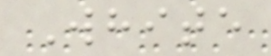White
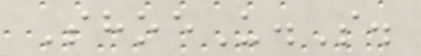ShoeU.S.
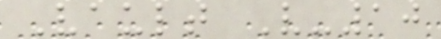Vault V-10
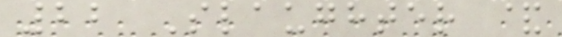22 Slaughter &
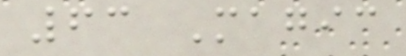63 Magic
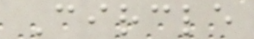Circle
